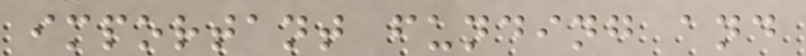important funding and
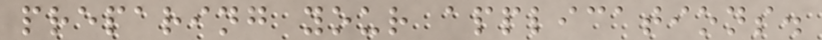preparing your applications.
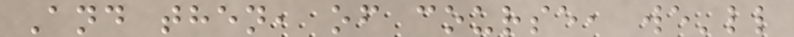And then, of course, we'll
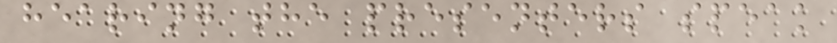hearing the presenters speak
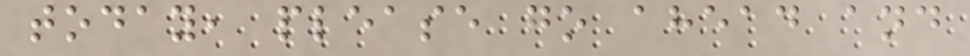today, please go ahead and
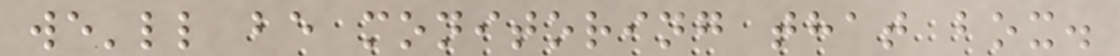we'll be monitoring that box.
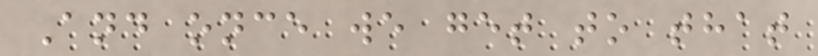And once we get to that
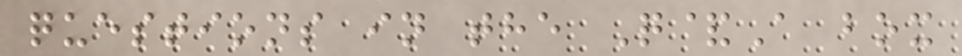questions in the Q&A box
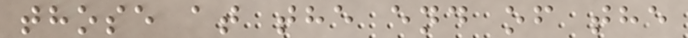those at the end of the
